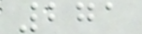271
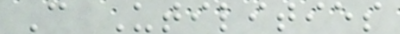C Utilities
